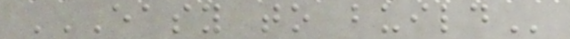EASY TO BUILD
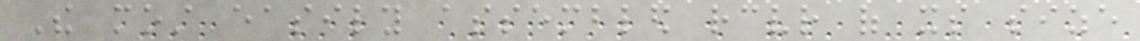The most easily assembled receiver of its size
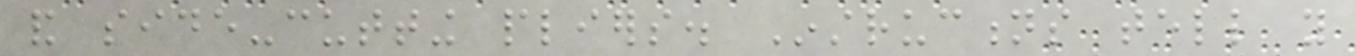and side-cutting pliers. Instructions tell you
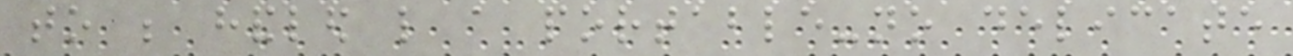to be handled like a portable-no delicate
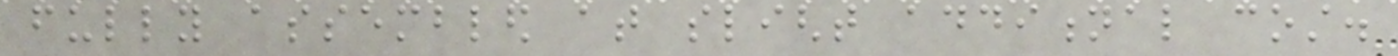fully assembled at slight additional cost.
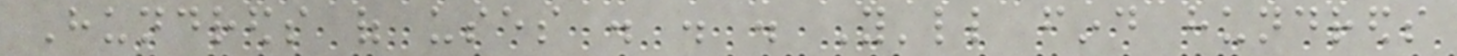Hundreds of uses . . . You'll find hundreds
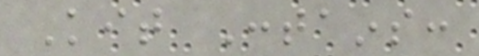Kit Contains:
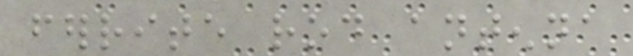ferrite rod antenna
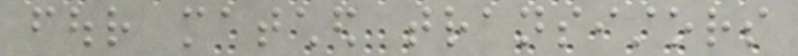four matched transistors
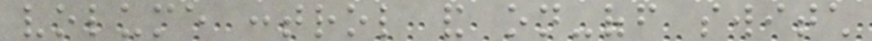volume control and on-off switch
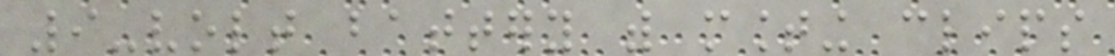9-volt battery with mounting clips
